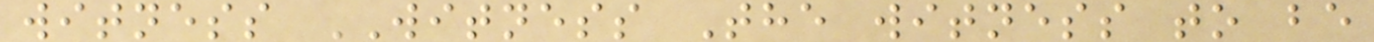witness WITNESS The witness to be
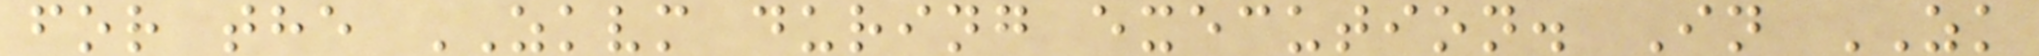for the ZKVM during execution. In ZK
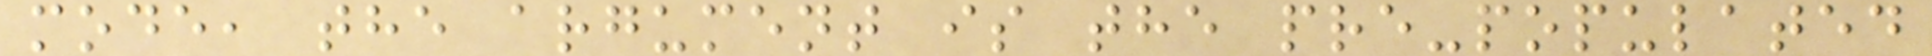mode, the argument is the pre-populated
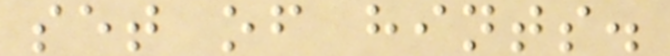set of hints.
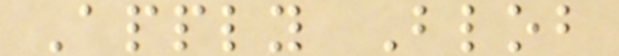Apply Blob
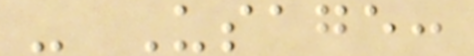- Usage:
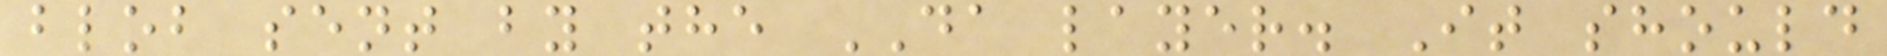blob sent by the DA layer. It should
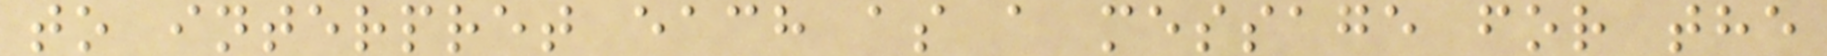to interpret each as a message for the
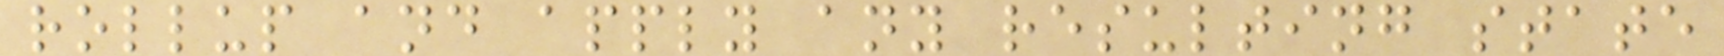rollup and apply any resulting state
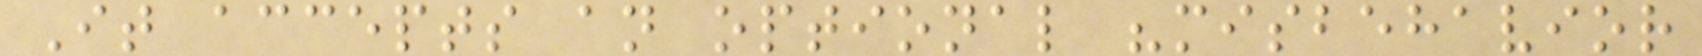It accepts an optional "misbehavior
